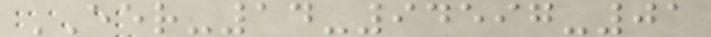EER-14-94597-01
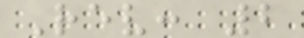Rev: 2
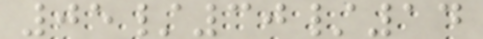05/30/14
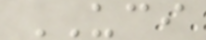UCI
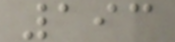193
